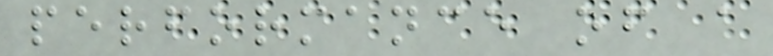performance of a
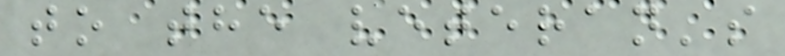to the veteran's
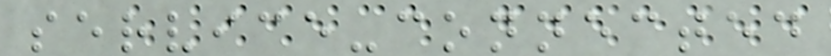service-connected
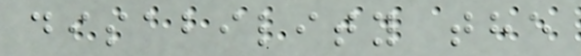disability the
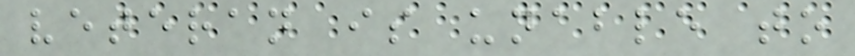veteran is unable to
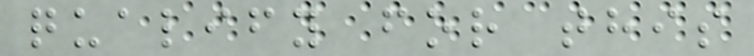qualify for this
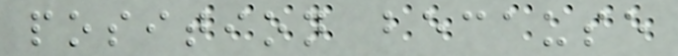position because
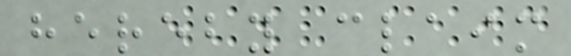hereby claim
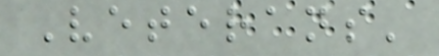Veterans'
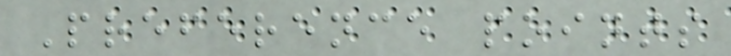Preference points
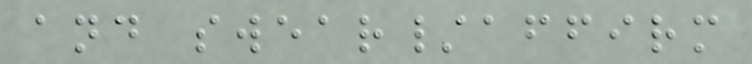and swear/affirm
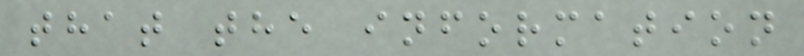that the information
